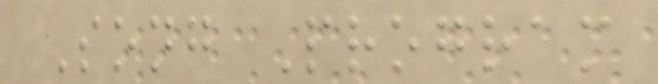Song Program
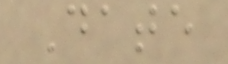Date
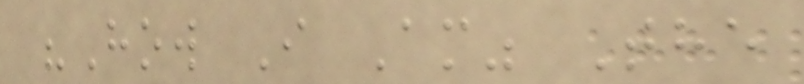"How I Am" The
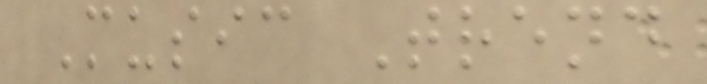Music Trend
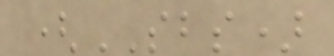(SBS)
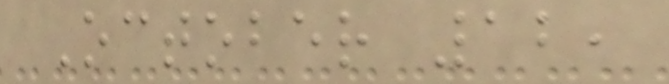October 12,
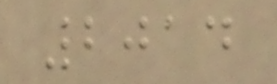2014
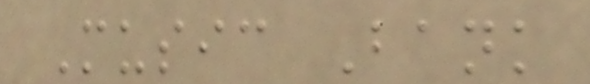Music Bank
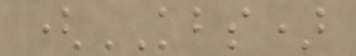(KBS)
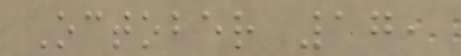October 17,
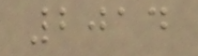2014
